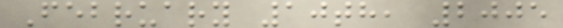February 10th, 2005
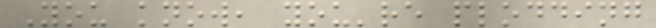You know, you're plodding
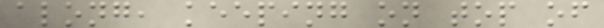along, keeping on top of
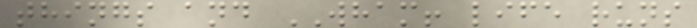things and WHAM! life runs
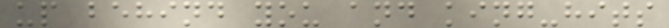up behind you and king-hits
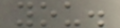you.
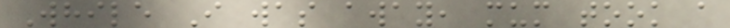While I was away, mum took a
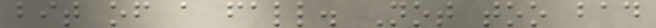bit of a fall. Not too bad
